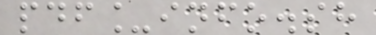pdf_info.sh
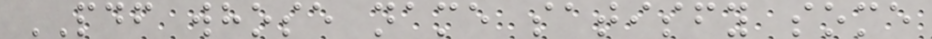PDF whose name satisfy some
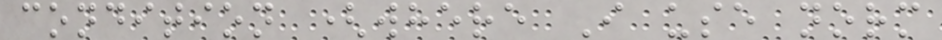condition (where I use norm
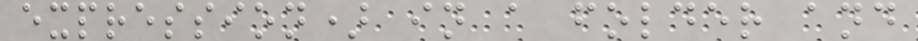expression) in a folder and
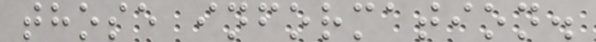those information.
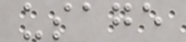usage
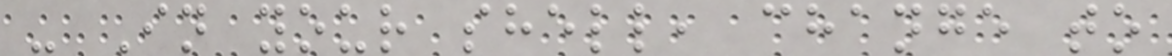- In your shell, change to
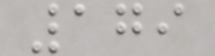179
